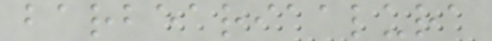barbeariaalura
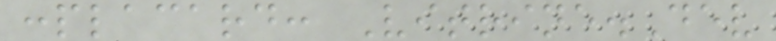:placard: Vitrine.Dev
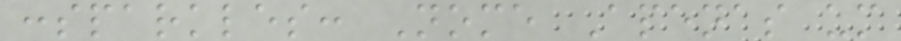:sparkles: Nome Apenas um
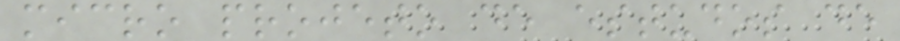micro projeto de estudos de
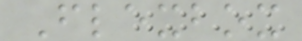Flexbox
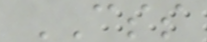CSS
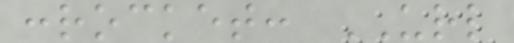:rocket: URL
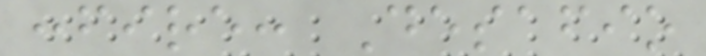:fire: Desafio
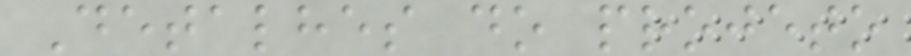Detalhes do projeto
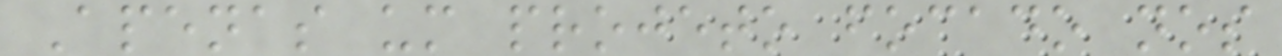Apenas um projeto focado nos
